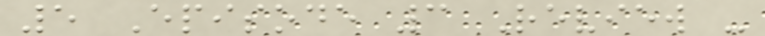5 Episode 3 Review -
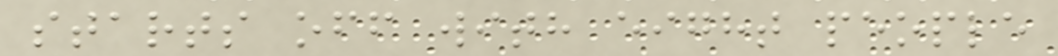starts off with eight people
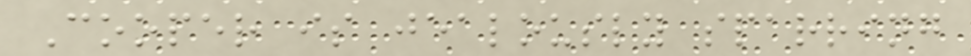Cooper is jealously sparring
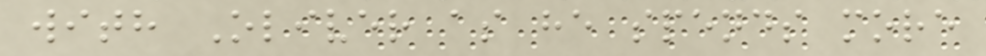with Oliver as he spends more
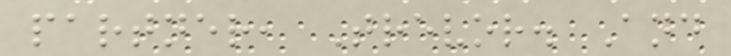partner, Trevor. And
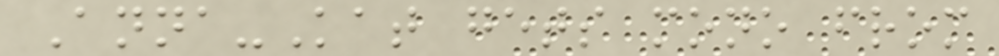Anna-Kat gets mono from
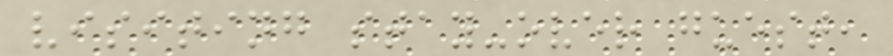visiting stay-over guest,
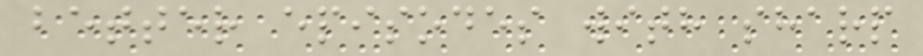better episodes with sharp
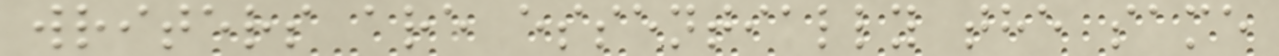writers are essentially the same
